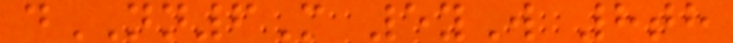dNN6M 5yW 8th
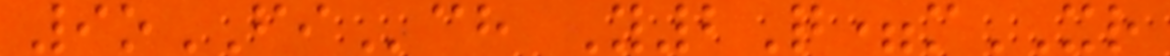9oFIch Y2Q=mXR
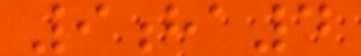9ha4
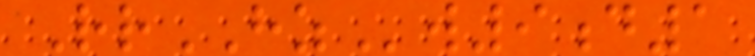RrHZw9d1
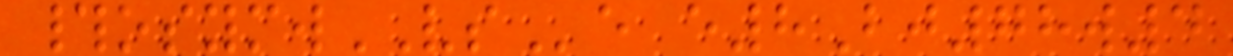#osymwVSe e8Bj78w4
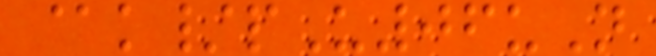@k/pU06uN
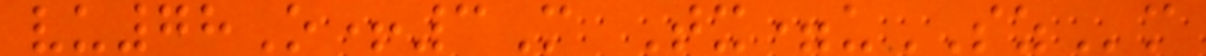vu78O+3M Tx=uSZm
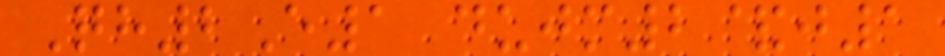Qh2E1 dujm2&j1
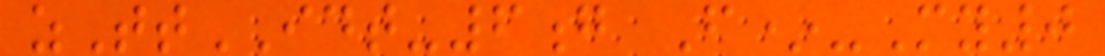zTtIDT-6g F*-My0
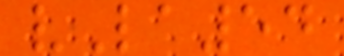vLa54
